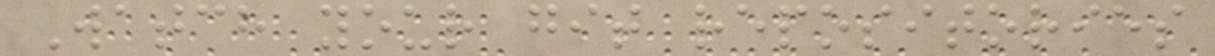Watch your git repositories
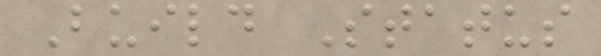Build Status
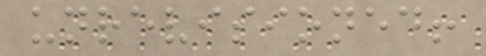unrevisioned!
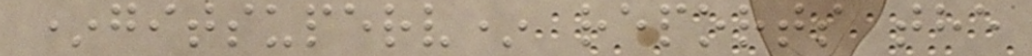*gitsuperv* reports the
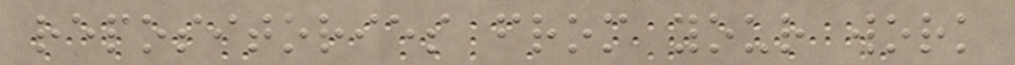repositories from your work
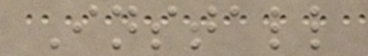Install
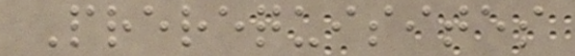Prerequisites
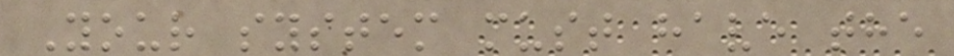Your system must have the
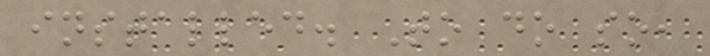installed. To do so,
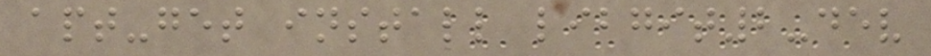apt-get install libgit2-dev
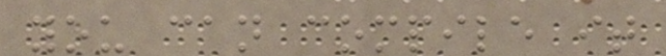you can compile it
